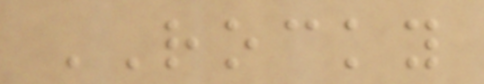ROCKY
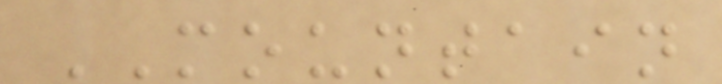MOUNTAIN
